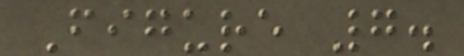Figure 7.
